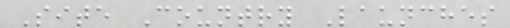Site Country Launches
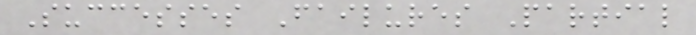Successes Failures Partial
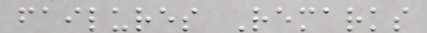failures Remarks
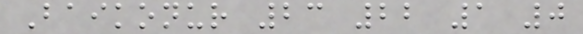Baikonur 23 22 1 0
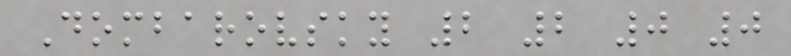Dombarovsky 2 2 0 0
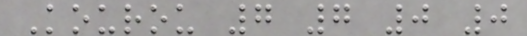Kourou 7 7 0 0
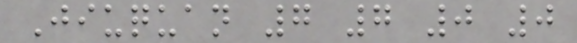Jiuquan 7 7 0 0
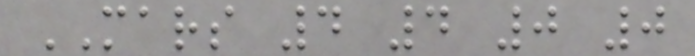MARS 4 4 0 0
